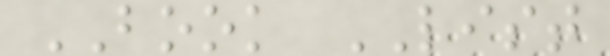BOOK LIST
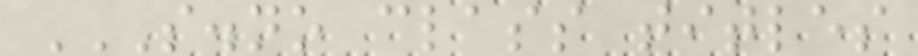S.NO CLASS TITLES
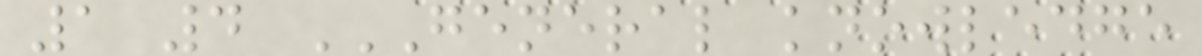1 4 GENERAL KNOWLEDGE
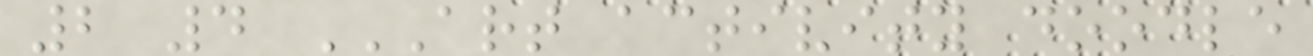2 4 ART ACTIVITY DOODLE
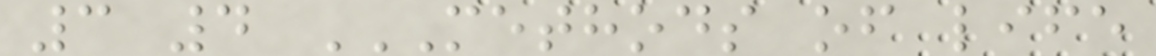3 4 METHODS OF LIFE
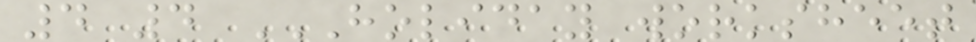4 4 HOLIDAY WORKSHEET
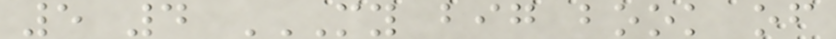5 4 MY BIG BOOK OF
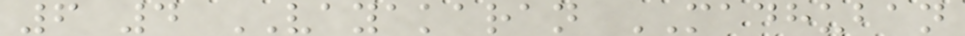6 4 VAYAKARAN MADHUBAN
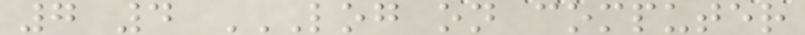7 4 LOG ON COMPUTER
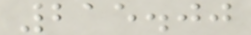215.00
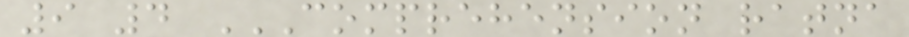9 4 COMPREHENSION RATNA
